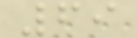69
